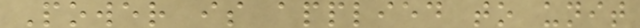Power is applied to unit
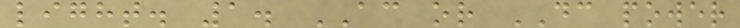light. 1. AC or DC power
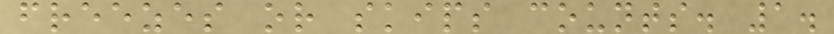freezes or skips counts. 1.
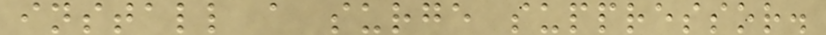install a surge suppressor.
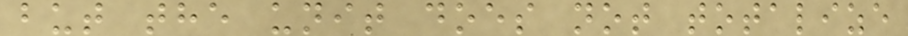but the unit does not totalize
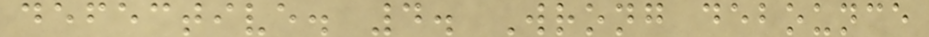defective. 4. Wrong debounce
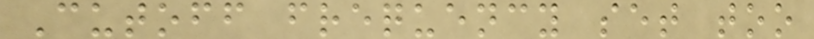Cutoff frequency set too
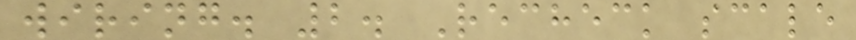wiring. 2. Recheck scale
